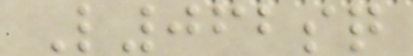L062sq
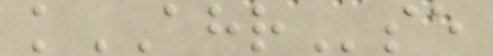kAHRse
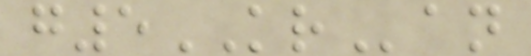g5KRan
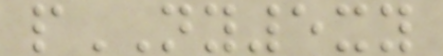pNY5xy
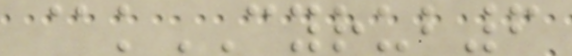@kCYRUB6
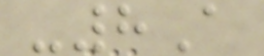-8A
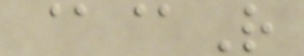@@R
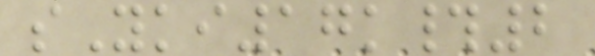sYki17k#2
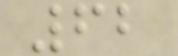62
